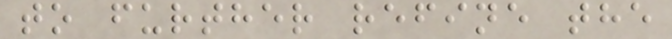to further refine the
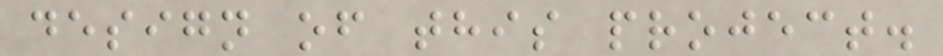design of this project.
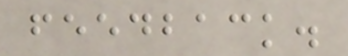feedback.
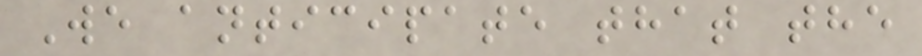We anticipate that the
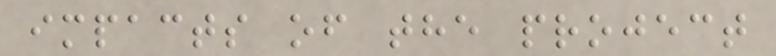impacts of the project
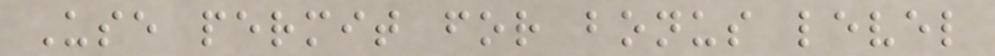Use permit for bonus level
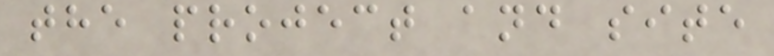the project and site
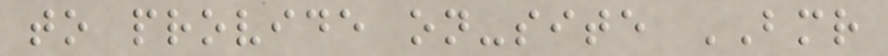to provide on-site BMR
